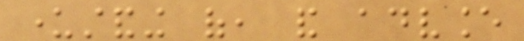understanding of, and advance
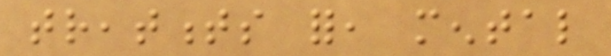treatments for, mental
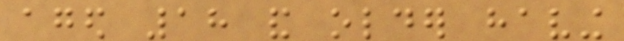aged 18 and older having
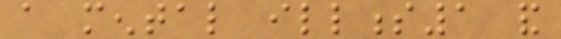a mental illness1 and
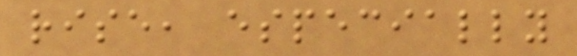rise, especially
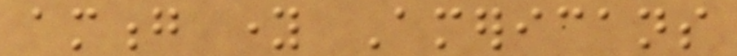among young Americans
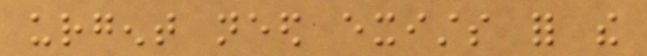urgent need exists for the
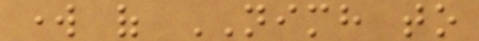work of NIMH to
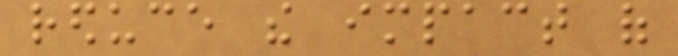reduce the impact of
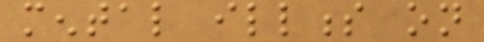mental illness on
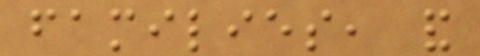families, and
